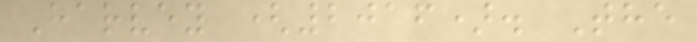Harvey (2016). The
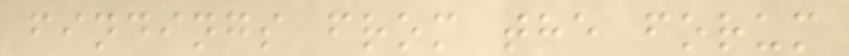findings from the forum
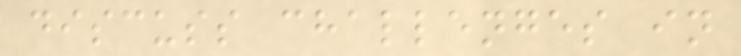discuss challenges in
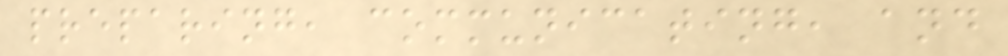preparing, communicating, and
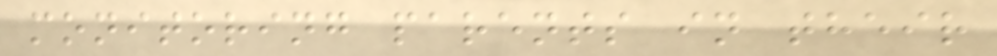monitoring parents in their
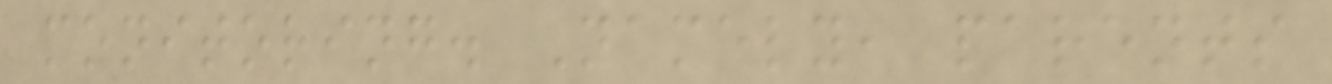monitoring. Namely, parents
